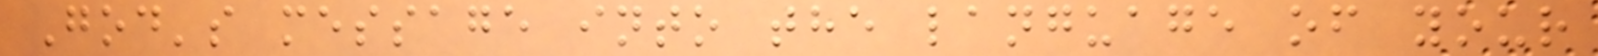God's message into the language of your
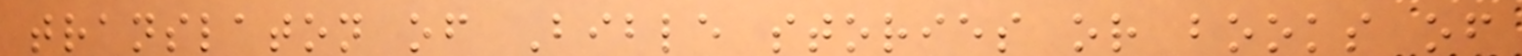translaton of Bible stories or books of
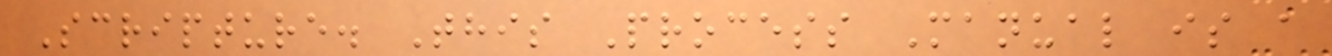Scripture. This Process Manual is a
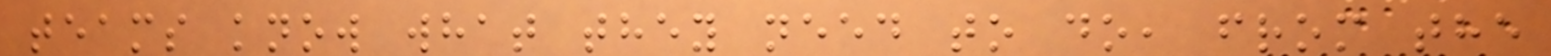teams know what they need to do, from the
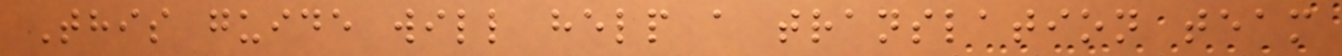This guide will help a translation team
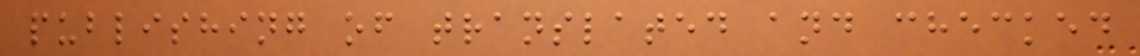publishing of translated and checked
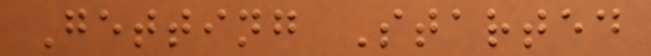Getting Started
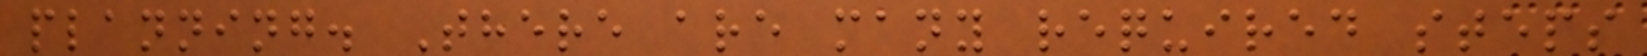planning. There are many required steps
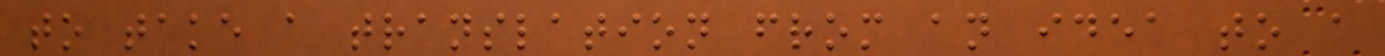to take a translation from an idea to a
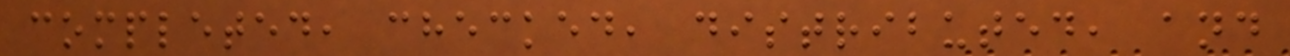completed, checked, distributed, and
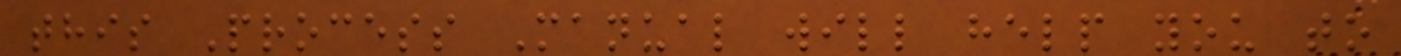this Process Manual will help you to
